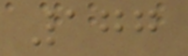177
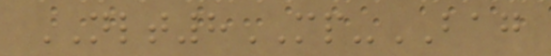NLT8MP-BAG
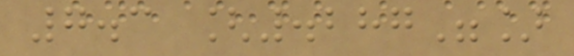7.3 [.287"]
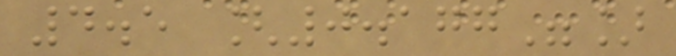4.5 [0.177"]
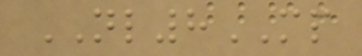NL8MP
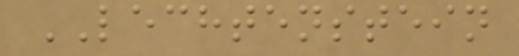LECHTENSTEIN
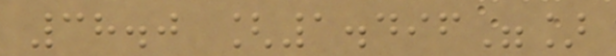38.0 [1.496"]
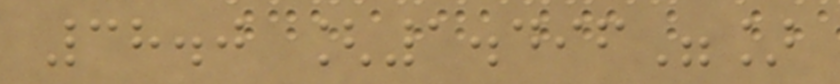38.0 [1.496"]
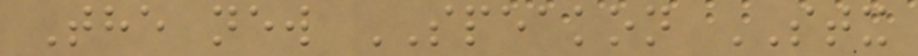The new SPEAKON STX
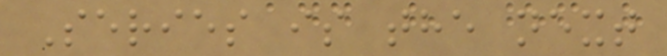Series is the next
